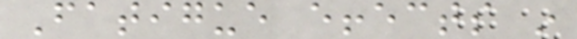Fatigue effects in
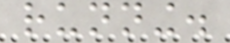running.
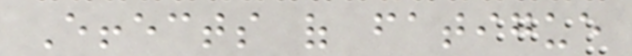Effects of fatigue
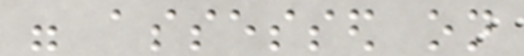were assessed on
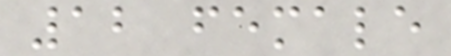12 female
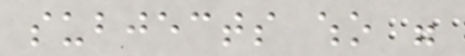subjects who were
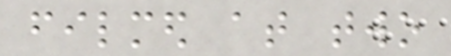filmed at two
